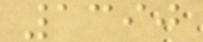1390
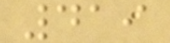419
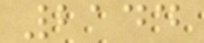2144
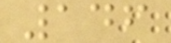146
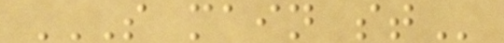S MAIN ST
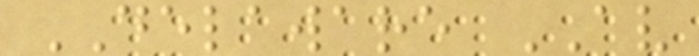DELAWARE AV
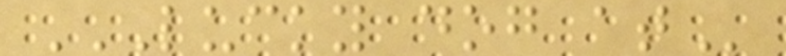LUCKY DOG AT
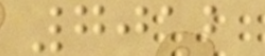7012
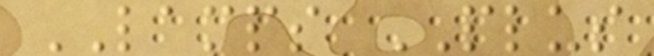LAMPS PLUS
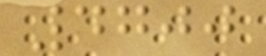4700
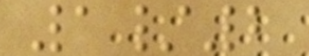1/2
